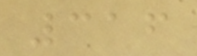316
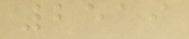2519
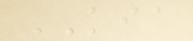KIA
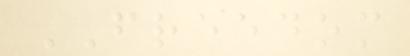FREEDOM
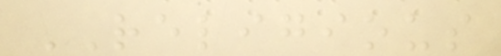RELIGIOUS
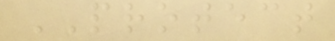PROTECT
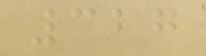327
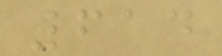614
